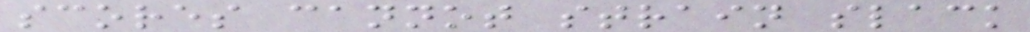scores cannot strain slack
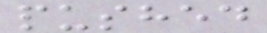pushed
